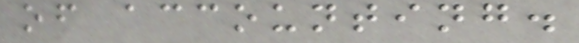of accounting.
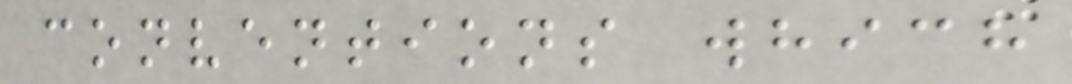conventions which
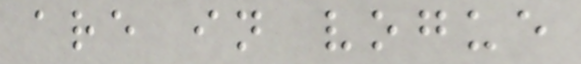are in vogue
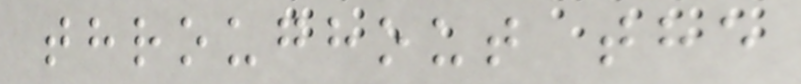throughout the
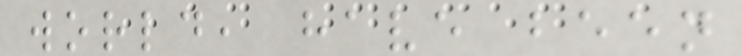world, have been
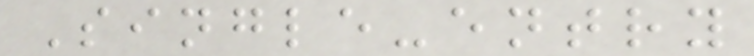Single-entry
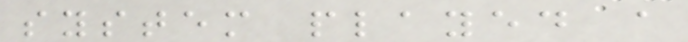system played a
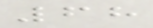68
